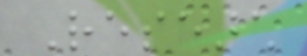Research
